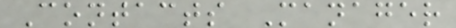Contacts Manager
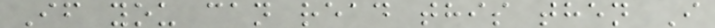If you can read this then I
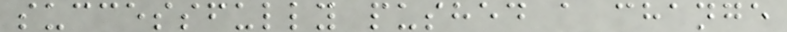successfully pushed a change
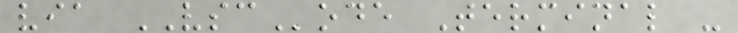via VSCode Terminal -
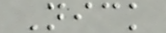Nick
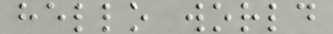hello world
